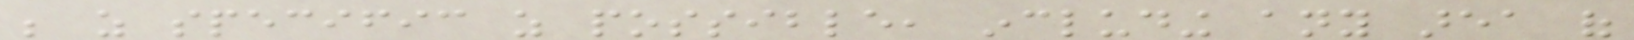be as specific as possible, including any area of
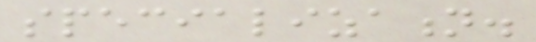specialization.
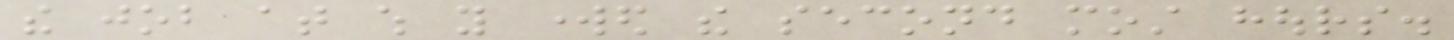the job at which you worked the second most hours.
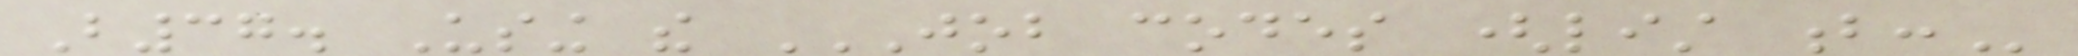B37. Using the JOB CODES (LIST B:
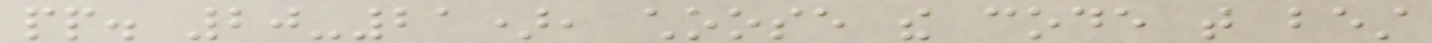pp. 20-21), choose the code that best
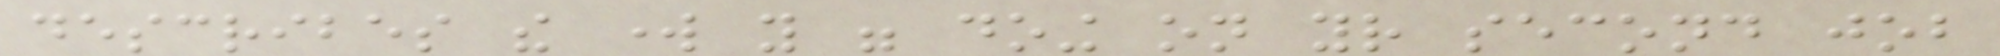describes the work you were doing on your second job
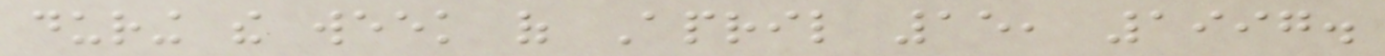during the week of April 15, 1997.
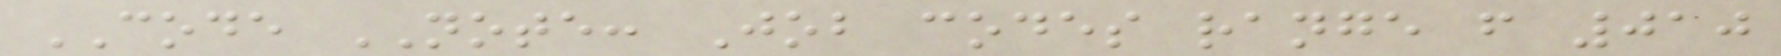CODE NOTE: Job codes range from 010
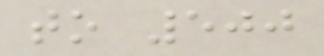to 500
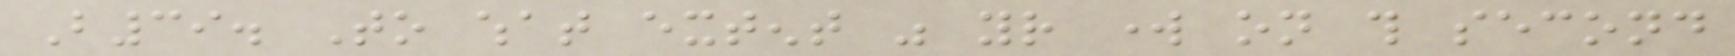B39. To what extent was your work on this second
